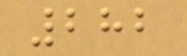282
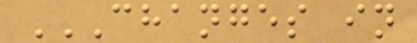CHANGES IN
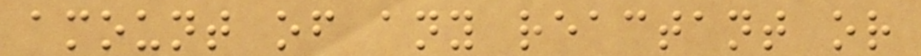amount of any reactant or
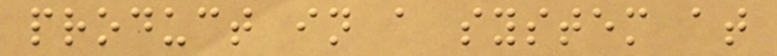product in a system at
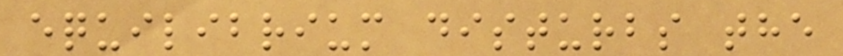equilibrium disturbs the
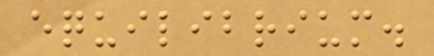equilibrium.
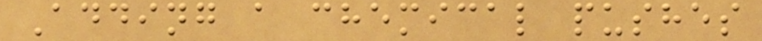Adding a chemical pushes
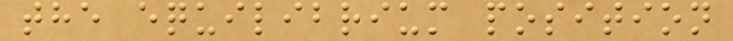the equilibrium position
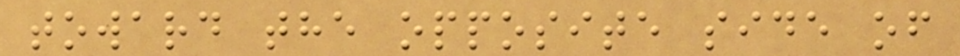toward the opposite side of
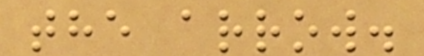the arrow.
